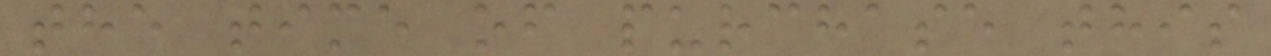the time of purchase this
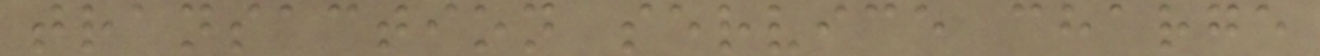transaction service charge
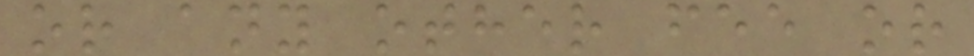or any other fee or
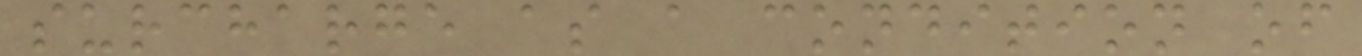surcharge as a condition of
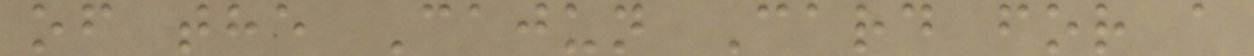of the Cajun Card for a
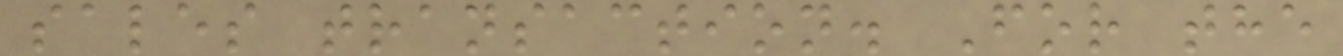sales transaction. For the
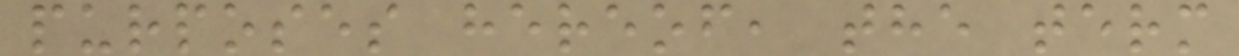purposes hereof, the term
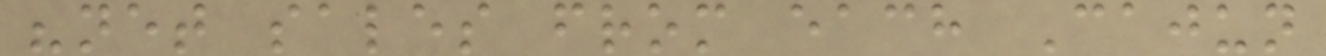"net sales from each Cajun
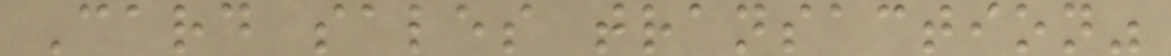Card sales transaction"
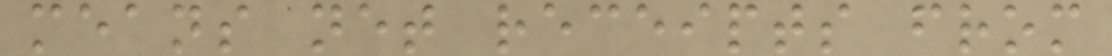means net receipts from
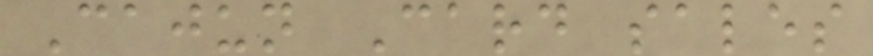Cajun Card sales
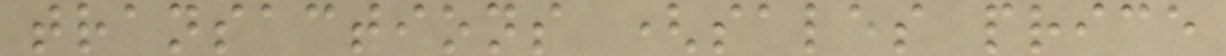transactions (sales price
